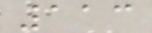113
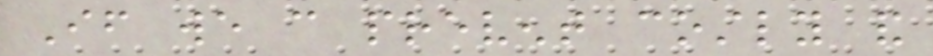If we can prevent costly and
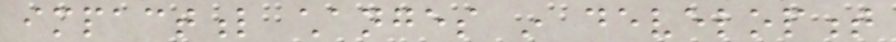impactful changes in development
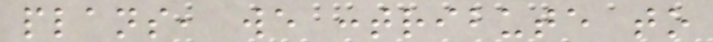plans, we contribute to
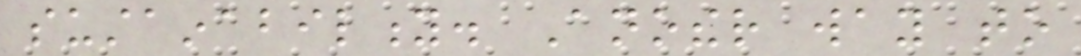sustainability. Another way to
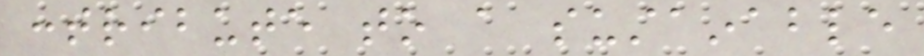contribute to a sustainable
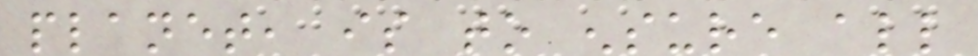planet, is to ensure all
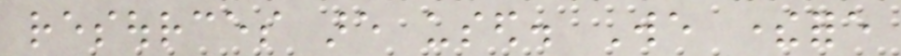resources are used. We therefore
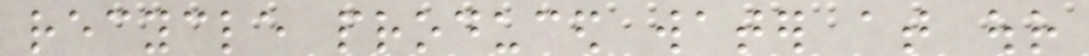recycle produced water at our
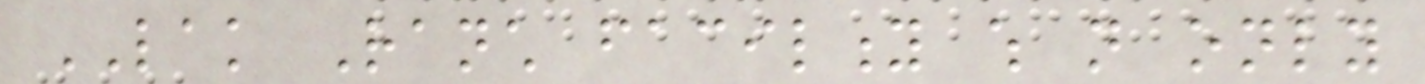LAK Ranch facility which not only
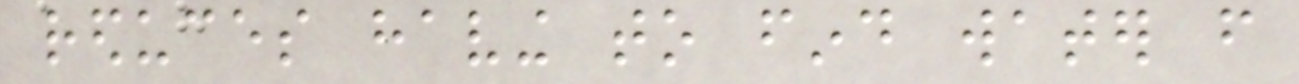reduces having to find water from
